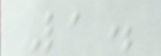1.
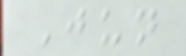Jun
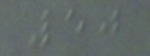50
